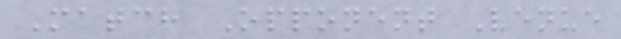Match Opponent Venue
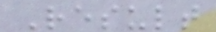Result
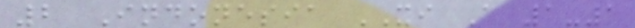2 Indonesia XI A 1-1
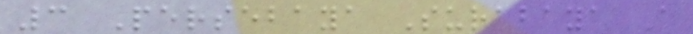3 Persebaya Surabaya A
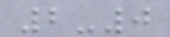2-0
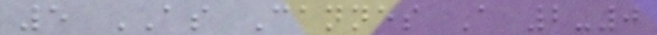5 AS Cannes A 2-0
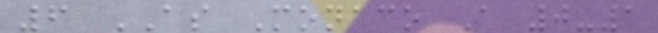6 AS Monaco A 0-1
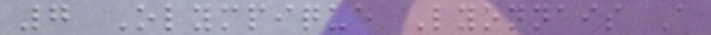7 Olympique Lyonnais A
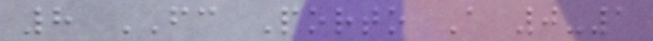8 FC Porto A 0-1
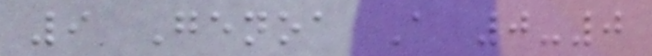9 Genoa A 0-0
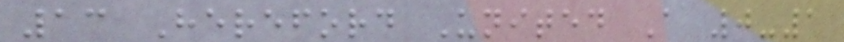13 Hereford United A 0-1
